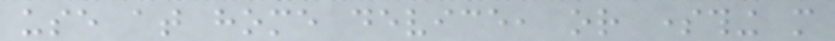use at home device, or something more
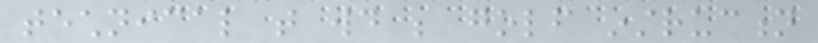technical that would be golf instruction
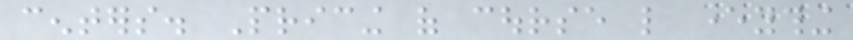centers. Pricing of course like everything
